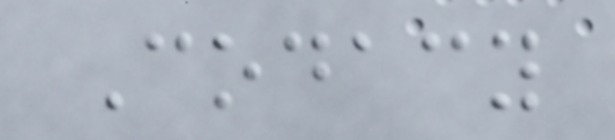Codacy
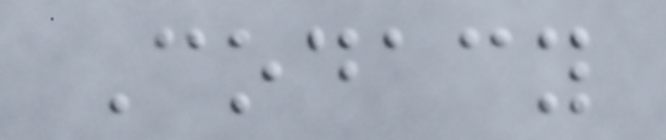Codacy
